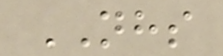NHS
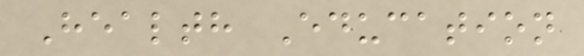Health Education
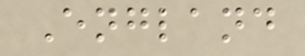England
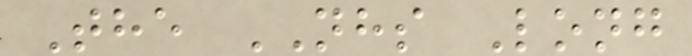The NHS Long
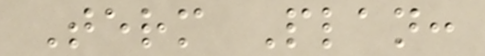Term Plan:
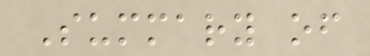Summary of
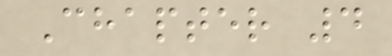Chapter 4
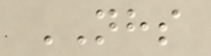NHS
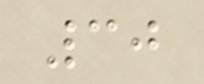30
